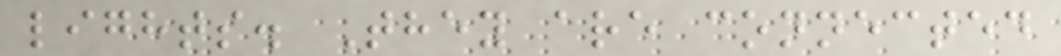lights. They are connected
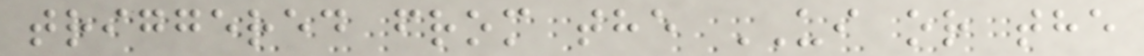triggered from the UI or the
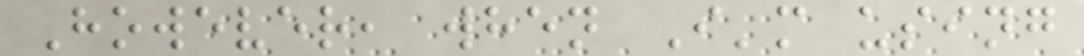However, when I'm using
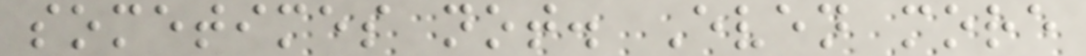sometimes not. Even more
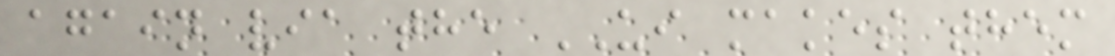again via the UI makes them
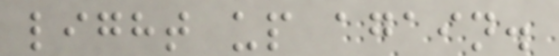light up again.
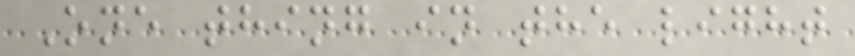One thing in the light
